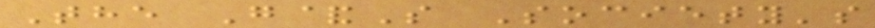The G&S Society's
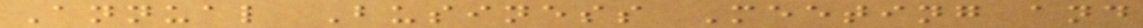Annual Business Meeting and
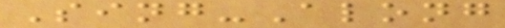Sing-Along
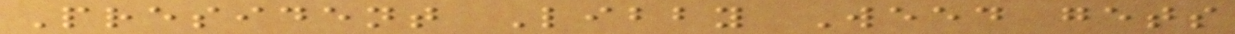President Libby Weed gets
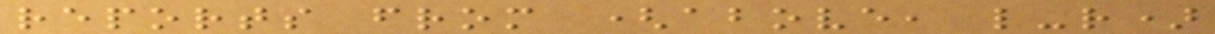reports from (above, l-r)
